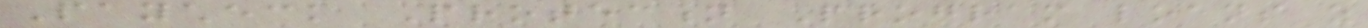Paycheck Protection Program loans as
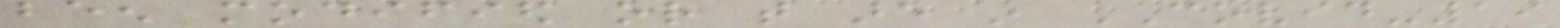been modified or that are in COVID-19
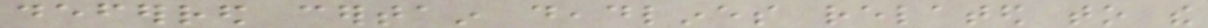deferred certain deadlines related to the
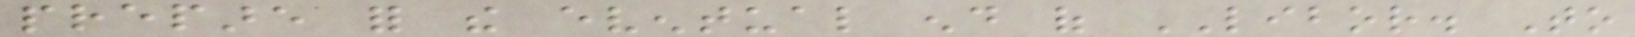prepare for the eventual end of LIBOR. To
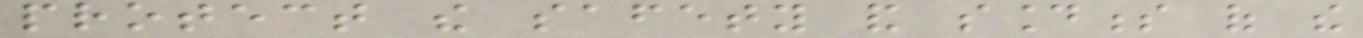protect the safety and soundness of the
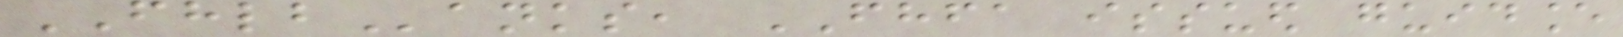FHLBanks, FHFA issued guidance
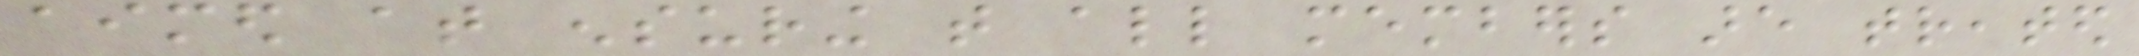aimed at ensuring that all members are treated
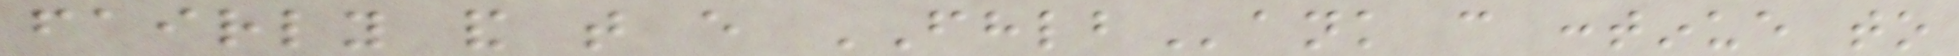fairly and that every FHLBank can continue to
